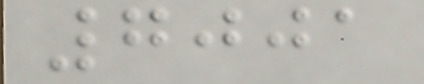7001
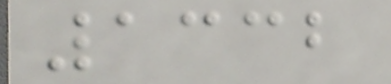1332
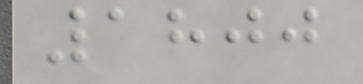1800
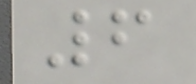6
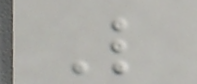L
